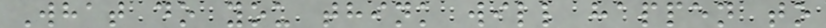What do you think will happen to
